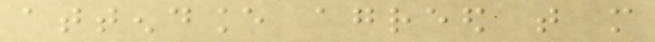attendance agreed that more
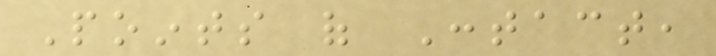Points of Contact,
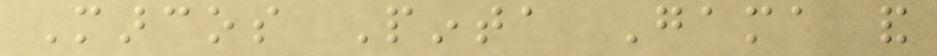Marcos Pinta Gama and
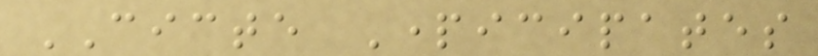CICTE Participates
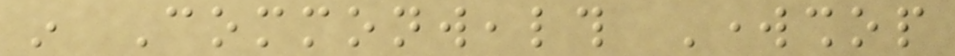in Commonwealth Workshop
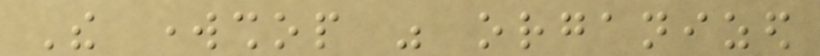The workshop was organized
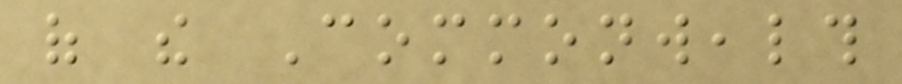of the Commonwealth
